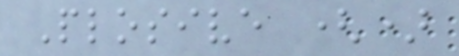Plosive ()
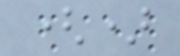()
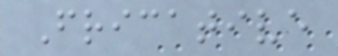Fricative
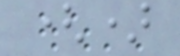()
